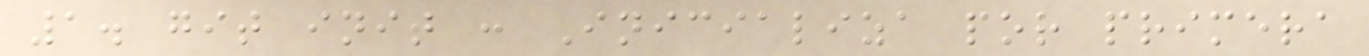1. git init : Inicializa por primera
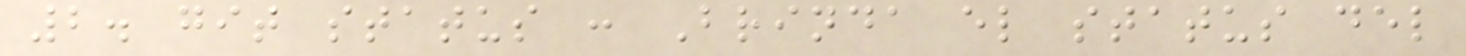2. git status : Brinda el status del
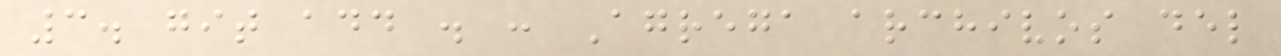3. git add . : Agrega archivos del
